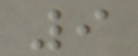9
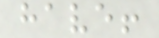have!
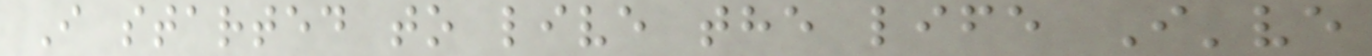I started to live the life I've
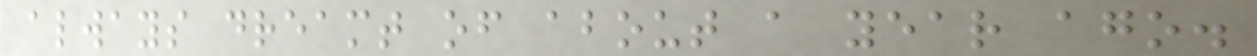always dreamt of about a year ago.
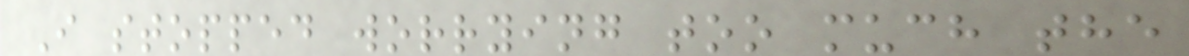I stopped worrying too much the
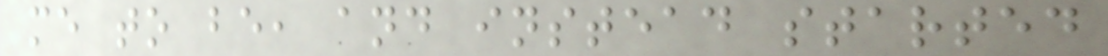me to be, and instead started
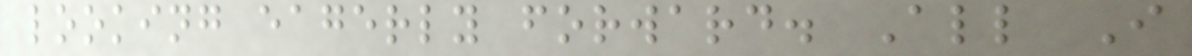looking eagerly forward. All I
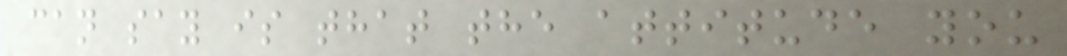can say is that the attitude you
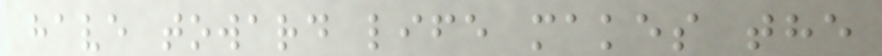have toward life makes the
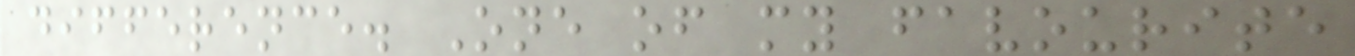difference. One of my favourite
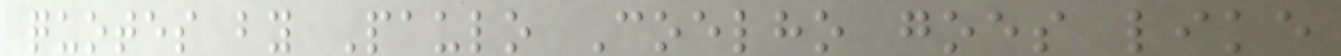quotes by Paulo Coelho goes like
